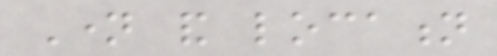Name and location
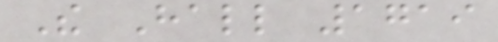The Hall 1719
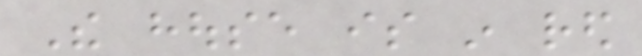The house is in red
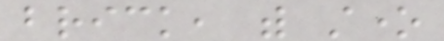brick, with stone
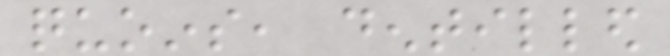quoins, dentilled
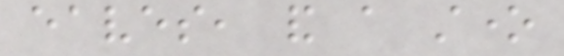eaves, and a stone
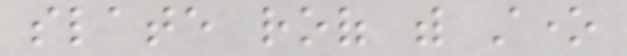slate roof with stone
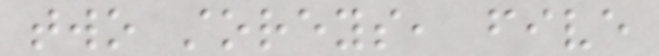two storeys, five
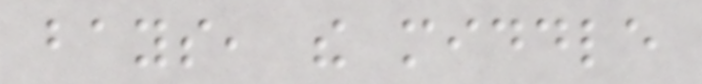bays, the middle
